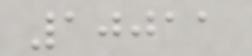10011
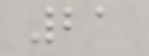21
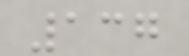137
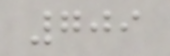709
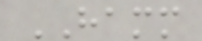HAMM
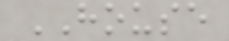HOUSE
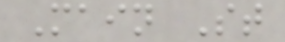Main St
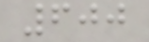600
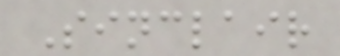Sinclair
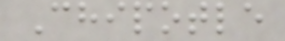Chipotle
